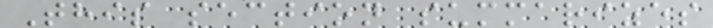This section summarizes
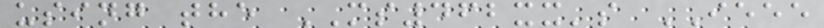using the MS462xx's IEEE
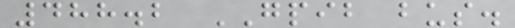488.2 GPIB bus.
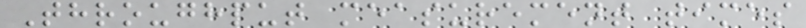Throughput measurement times
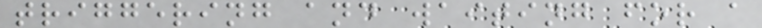triggering and waiting for a
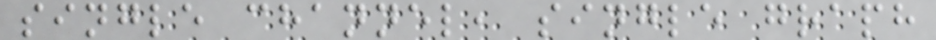single channel, single graph
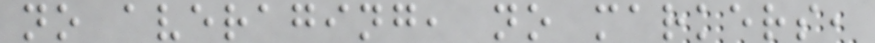no averaging, no markers,
